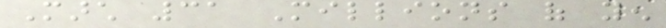March 31 Millions of yen
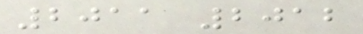2011 2012
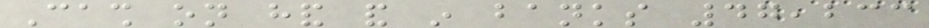Cash on hand and in banks 47,233
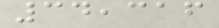34,316
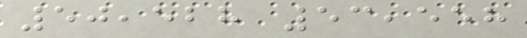50,528 53,558
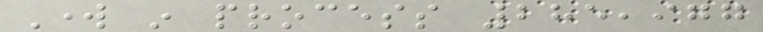Work in process 285,977
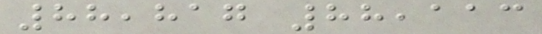88,817 88,113
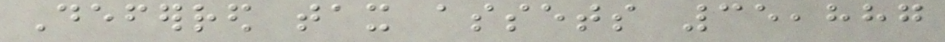Deferred tax assets 35,887
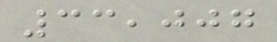33,007
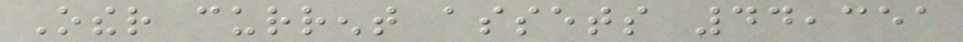Other current assets 44,351
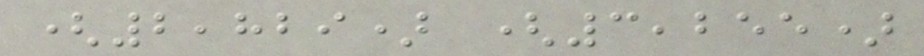(2,829) (3,255)
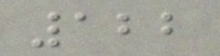122
